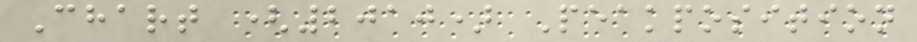Chart (2010) Peakposition
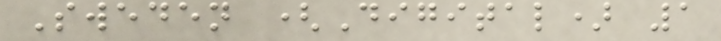Sweden (Digital) 1
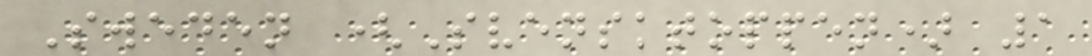Sweden (Svensktoppen) 1
